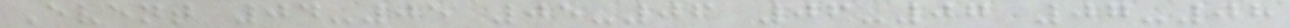Event 04-05 05-06 06-07 07-08
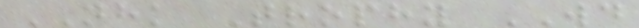NHK Trophy WD
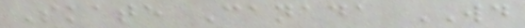Skate Canada WD
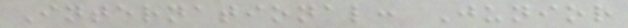International: Junior
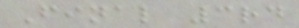Final 3rd
